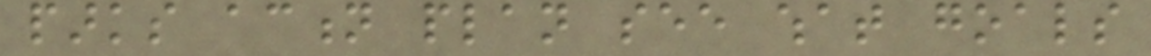parks action plan see what goals
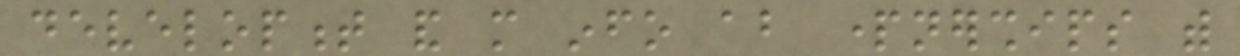development and more info about partnerships with
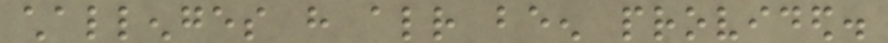challenges have already been provided.
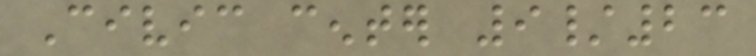Civic center 9/23
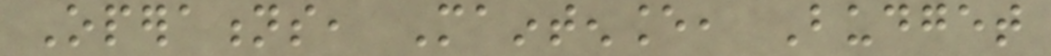Operations, Maintenance, Budget
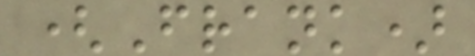(Frank)
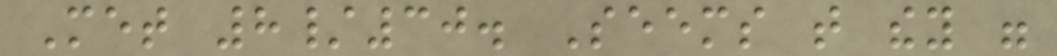Met 8/30. Seems that they were
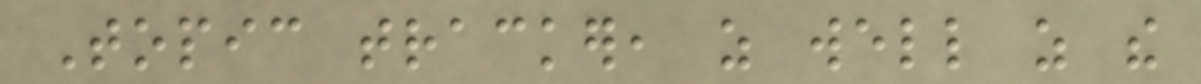Topic tracker, as well as the
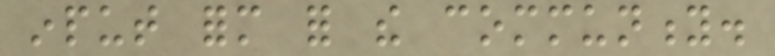input form for the community.
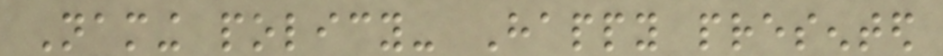Naming policy- Happy presented
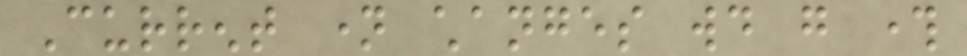Current name changes would go through
